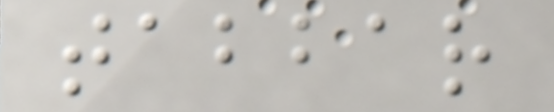tabbar
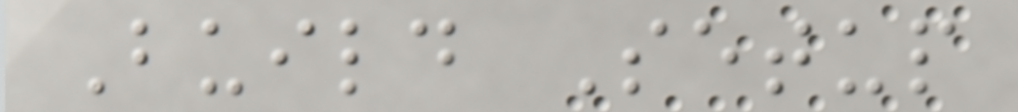Build Setup
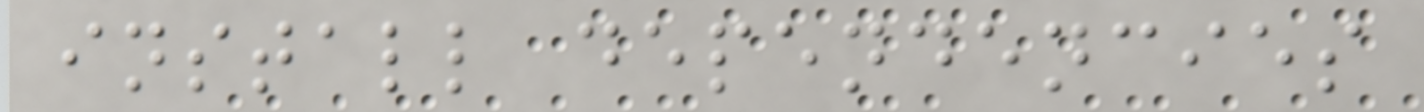install dependencies
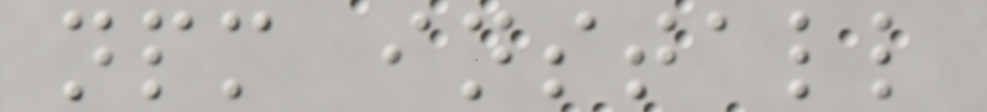npm install
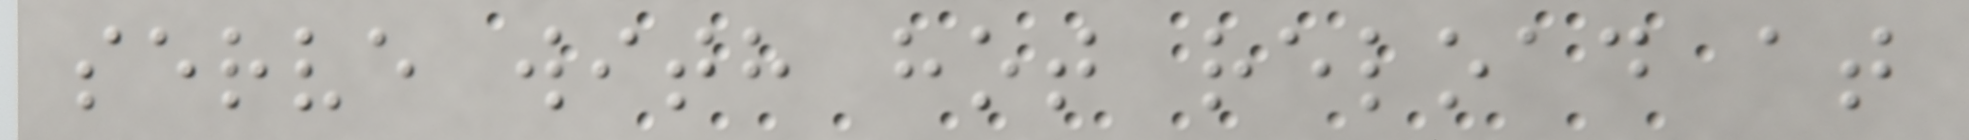serve with hot reload at
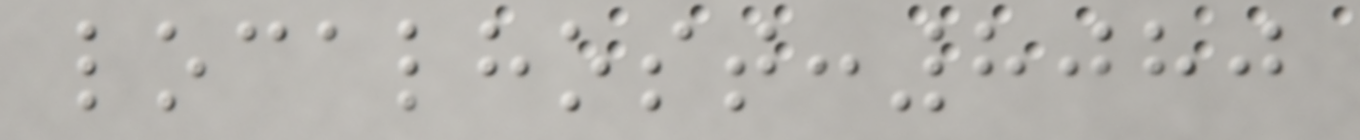localhost:8080
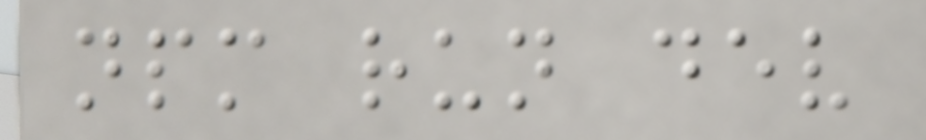npm run dev
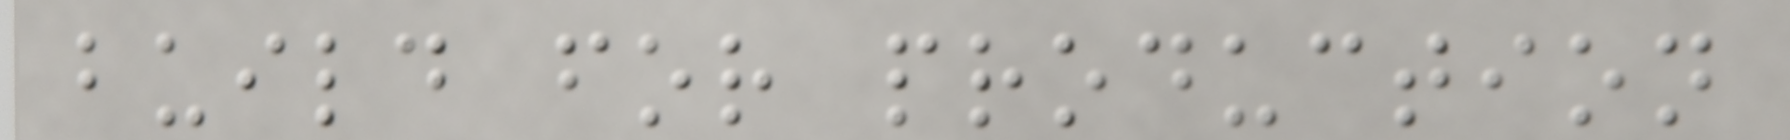build for production
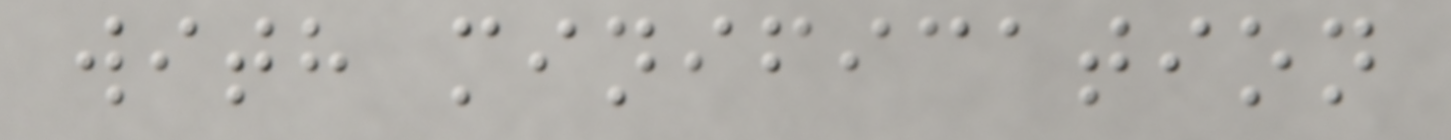with minification
